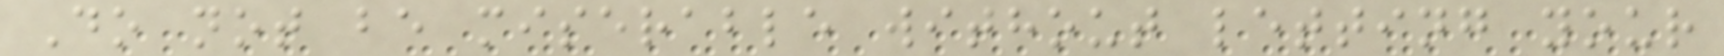Do not be miserable without letting your
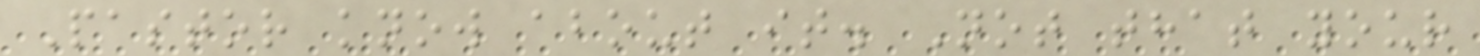Pastor know about it. Not that your
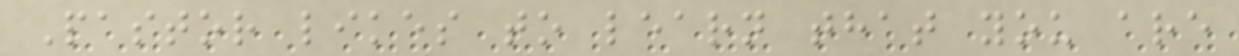Pastor likes to learn that you are
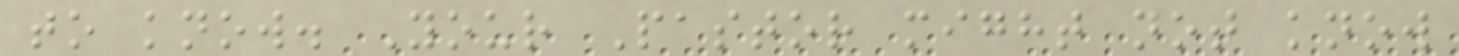to know. Your Pastor might not know
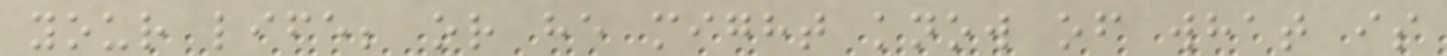your life; or he might know of what is
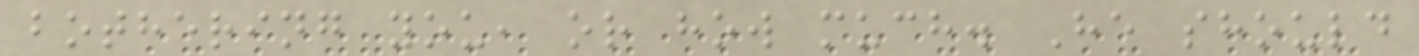bothering you, or how much. He should
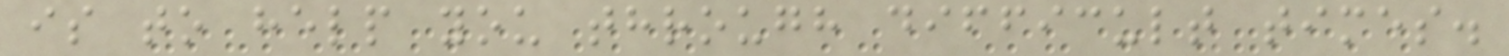is to help you through difficult times.
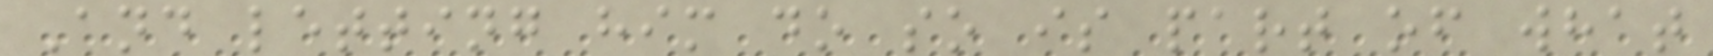And letting him do so is part of what
